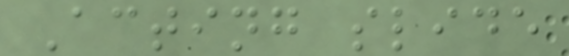Acting slide
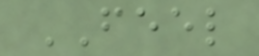FEEL
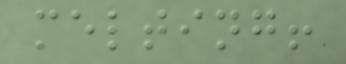melting!
